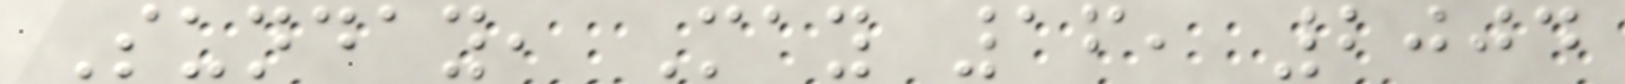Sunday, May 16, 2004
